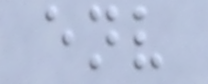env
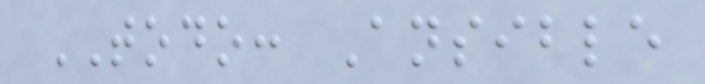TODO: Ansible
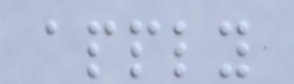apply
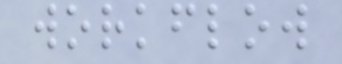workflow
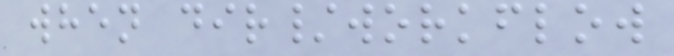when dir/workflow
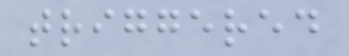triggered
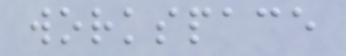workspace
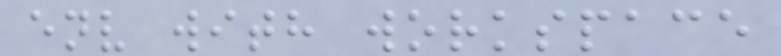env with workspace
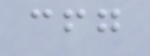cfg
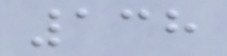138
